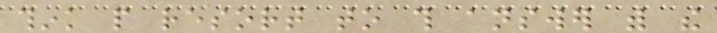think people resort to this answer with the
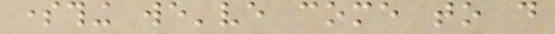something we've come to do
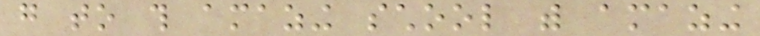go to this amazing school with amazing
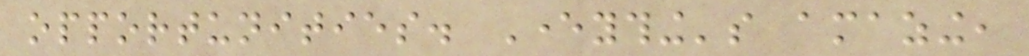opportunities. Everything's amazing,
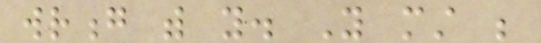wrong with you. You must be
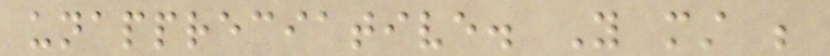unappreciative. You must be
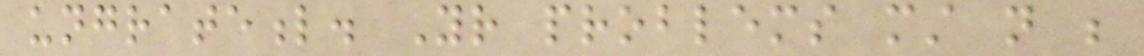ungrateful. Your problems must not be
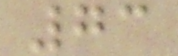73
